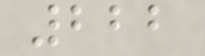222
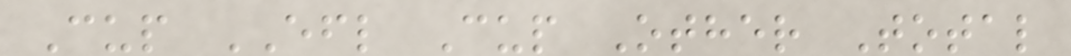Cup EFL Cup Other Total
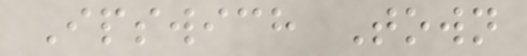Ipswich Town
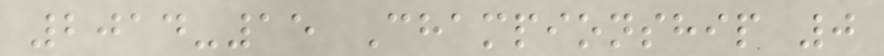2014-15 Championship 0
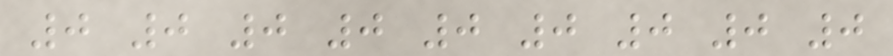0 0 0 0 0 0 0 0 0
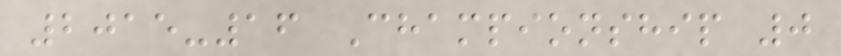2015-16 Championship 0
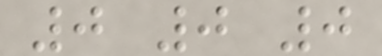0 0 0
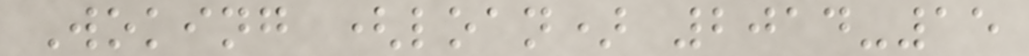Woking (loan) 2014-15
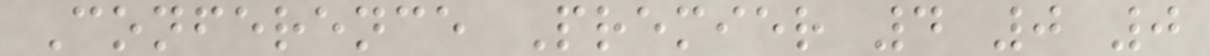Conference Premier 4 0 0
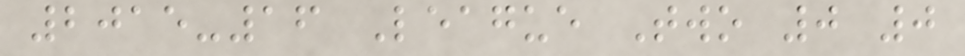2015-16 League Two 0 0
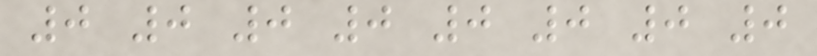0 0 0 0 0 0 0 0
